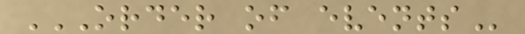ORDER OF EVENTS
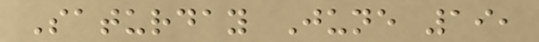Saturday June 19,
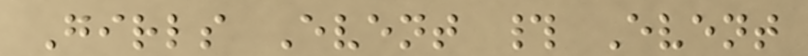Girls Event # Event
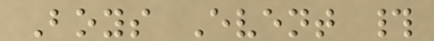Boys Event #
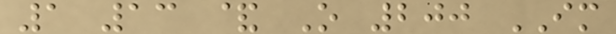1 13 & O 200 IM
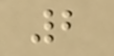2
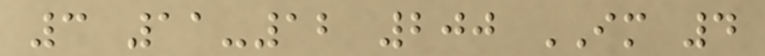3 11-12 200 IM 4
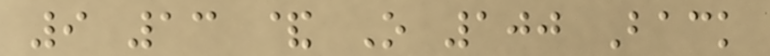9 13 & O 100 Back
